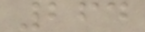264
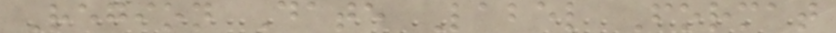Region Date Label Format
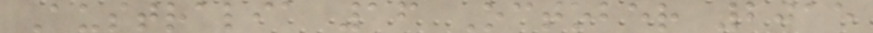Australia 16 October 2015
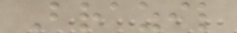Brazil
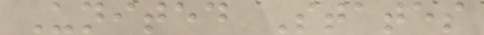United States
